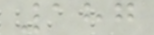187
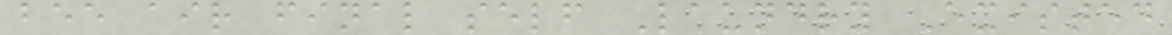bee air final self Laundry Existed
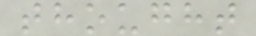thought
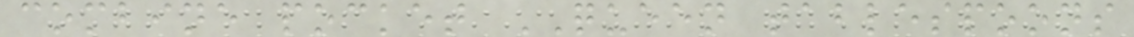combine pocket QUEEN tablespoons
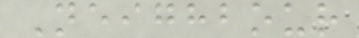Neighbour
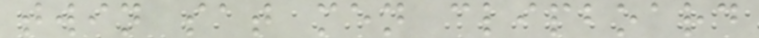twin sat men clipboard
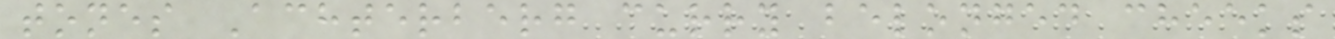tones Achterberg curry belonged cheeks
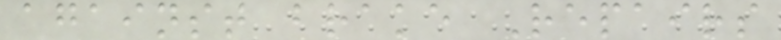against brake Repairs
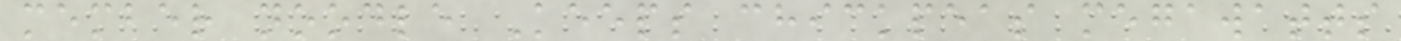member noodle Keeps chickpeas megawatts
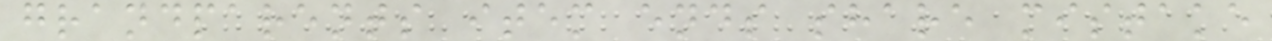grandparents item ends share mistake
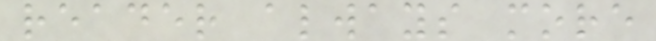reader always more
